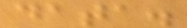data.
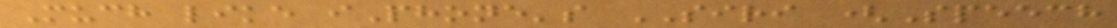Much like iPhone's SIRI (Speech
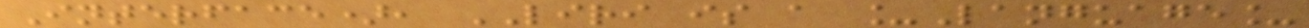Interface), LIRI is a _Language_
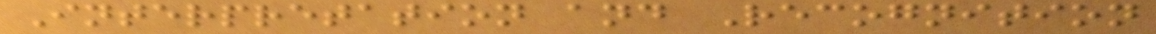Interpretation and Recognition
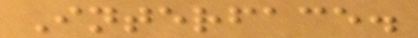Interface.
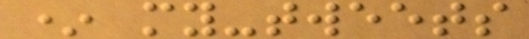* my-tweets
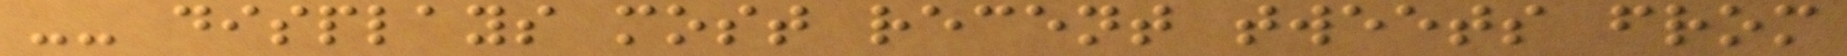-- displays most recent tweets from
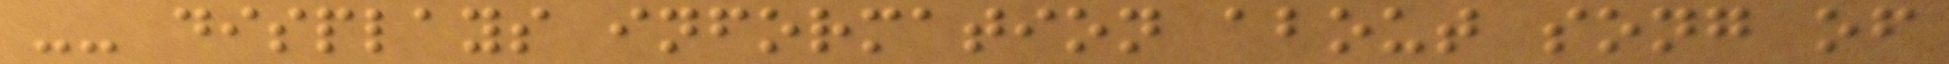-- displays information about song of
